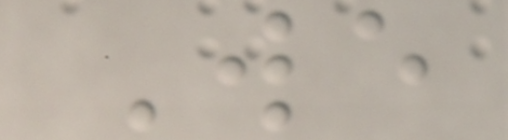We
